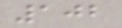102
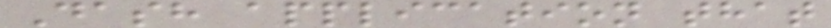Dash application that
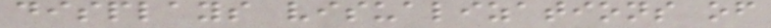displays visualizations of
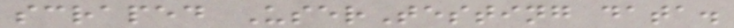scraped UserTesting data.
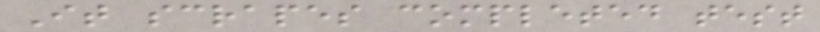It scrapes completed test
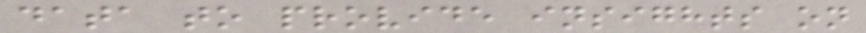data to provide insights on
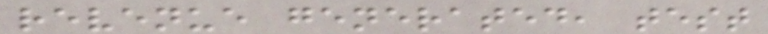revenue generated, test
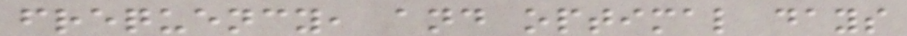frequency, and optimal days
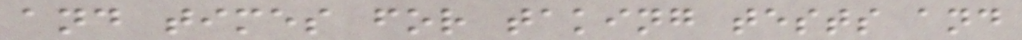and times for taking tests and
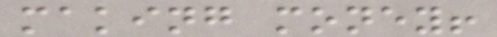making money!
